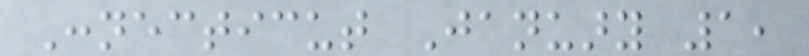Connecticut January 1,
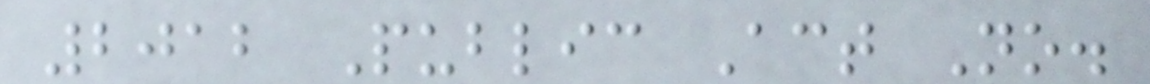2012 Public Act No.
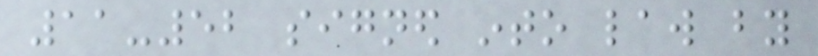11-52 signed into law by
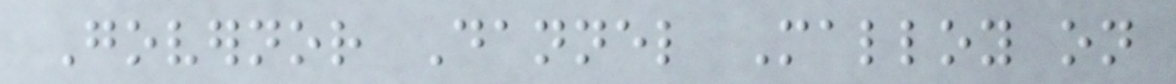Governor Dannel Malloy on
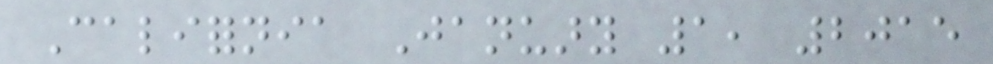California January 1, 2015
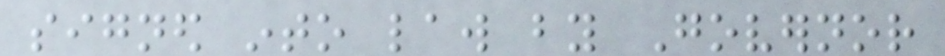signed into law by Governor
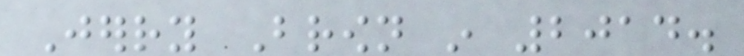Jerry Brown in 2014.
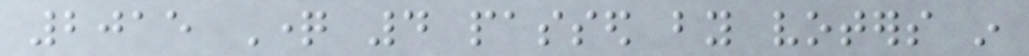2015 Question 4 passed by voters in
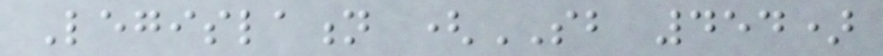Legislation (SB 454)
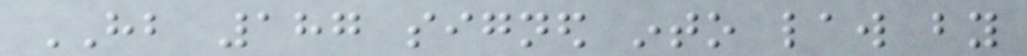HB 187 signed into law by
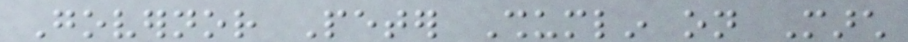Governor Peter Shumlin on March
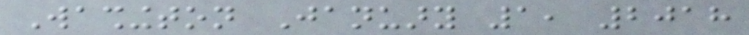Washington January 1, 2018
